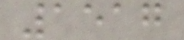1517
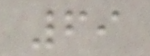69
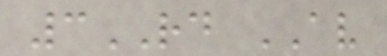3RD AV
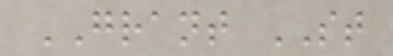GRANT ST
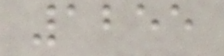1255
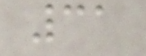31
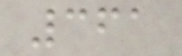361
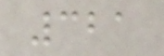321
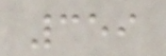359
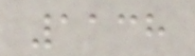1138
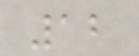12
